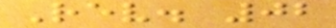Rev. 02
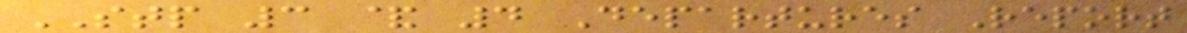STP 3 & 4 Departures Report
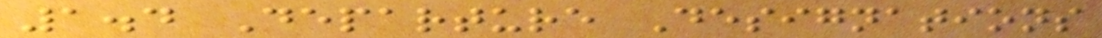1.4 Departure Designations
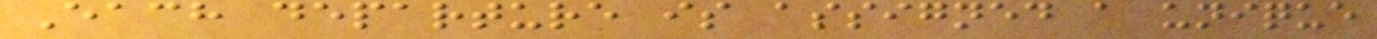Each departure is assigned a unique
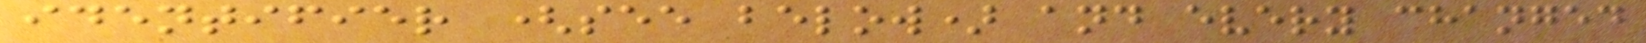identifier (see below) and every changed
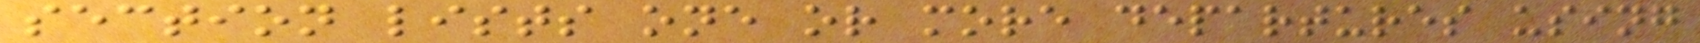section lists one or more departures using
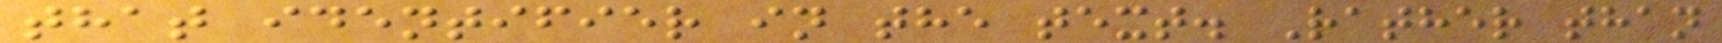that identifier in the text. Rather than
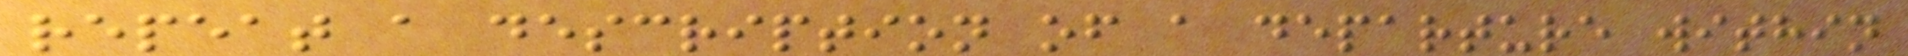repeat a description of a departure within
